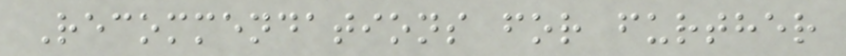Recommendations for further
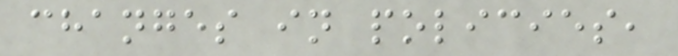changes in policies,
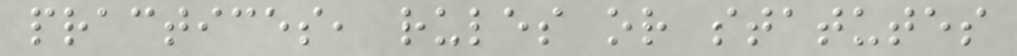practices, rules or statutes
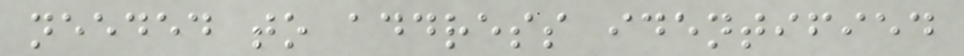needed to address identified
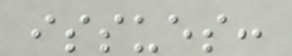issues:
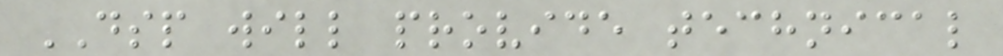DSP will provide technical
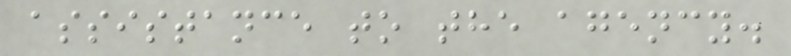assistance to the agency.
